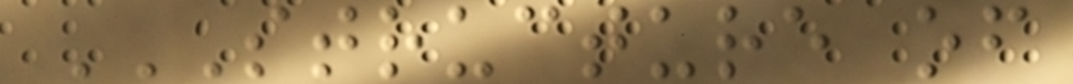STRUCTURE OF
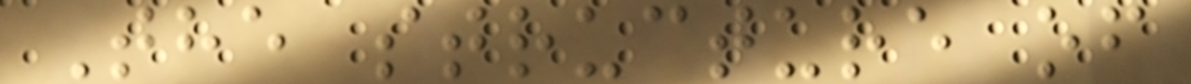The structure of
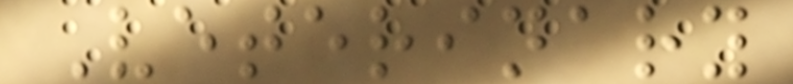Veterinary
